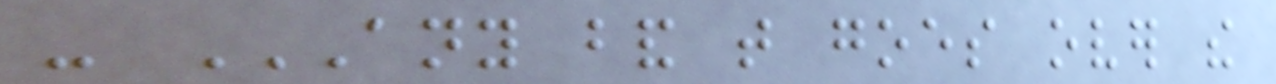- ANY BAND THAT GOES OVER THE
